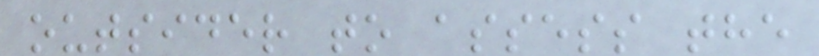outsider to assess the
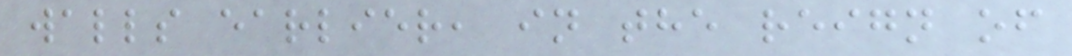walls earlier, in the reign of
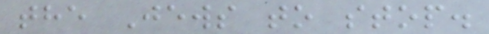the Jews to stop.
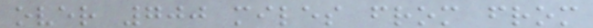over 700 miles from from
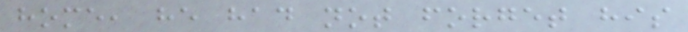home, he had not forget his
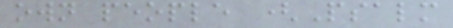own people (Psalm
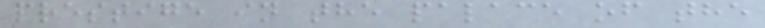prestige in the palace of the
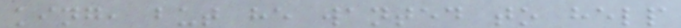king, but he wanted to help
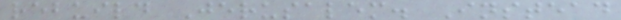rebuild Jerusalem. Instead
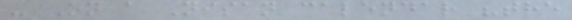- On a Nisan calendar "the
